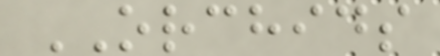ORCHIDS
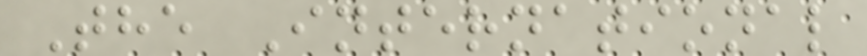The International
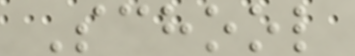School
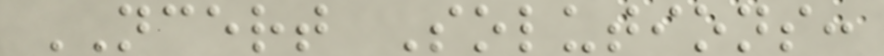NCERT Solutions:
